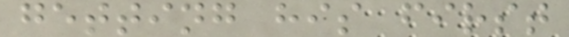getting his first
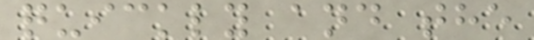quickly and the
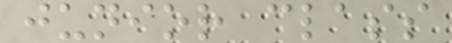junior class
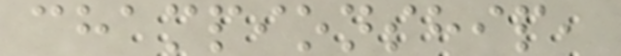championship,
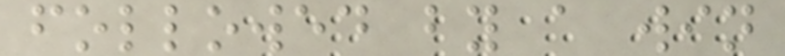followed by a win
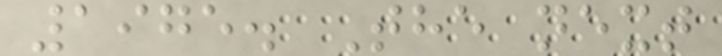1975. The next
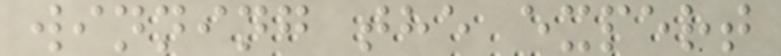winning the expert
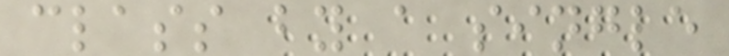class by a single
